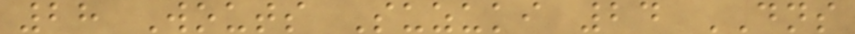28 Wouts Suzuki 24 DNS
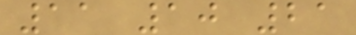11 10 21
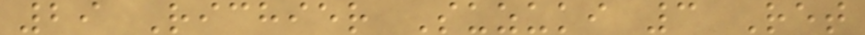29 Richier Suzuki 3 Ret
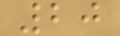20
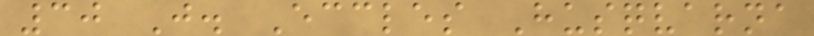30 J. Eccles Husqvarna
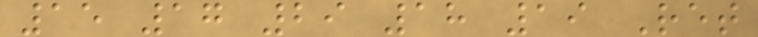15 17 29 18 19 Ret
